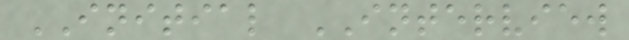INITIAL INTERVIEW
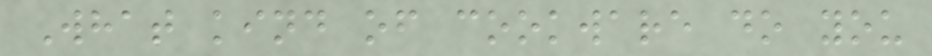What kind of cookware do you
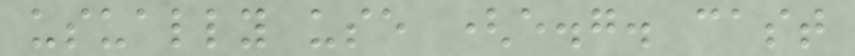usually use (e.g. cast
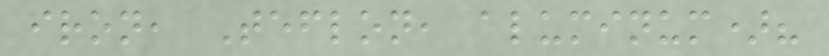iron, Teflon, aluminum)?
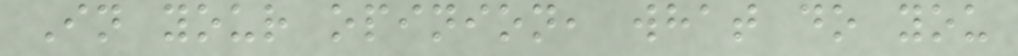In your opinion, what do you
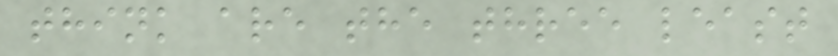think are the three least
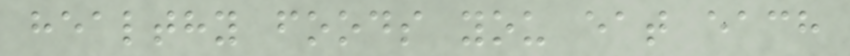healthy foods you eat each
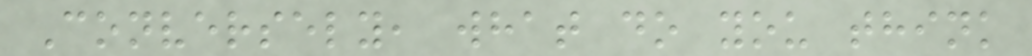Conversely, what do you think
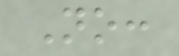No:
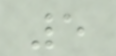5
